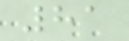81
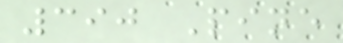390 Pine
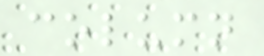column
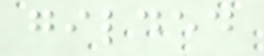gilded
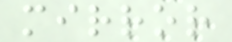mirror
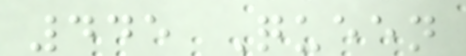445 Queen
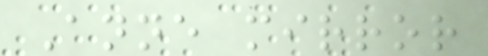Anne mirror
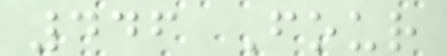446 Four
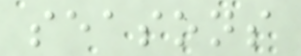seasons
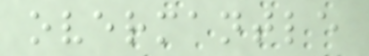overmantle
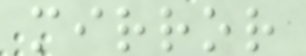mirror
